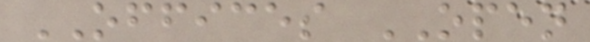OFFICES OPEN
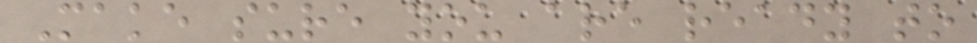Make sure you are ready to
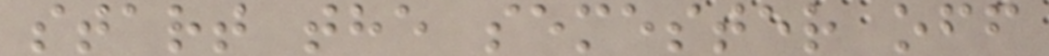start the semester off
